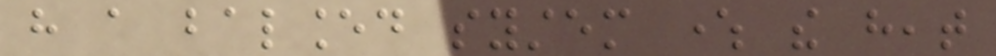have a balanced system where the heat
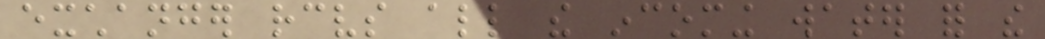exchanger receives all the incoming water for the
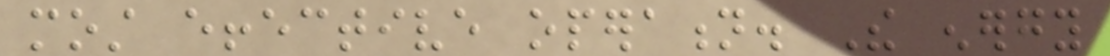most effective operation. The energy
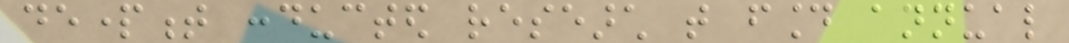department conducted research that found annual
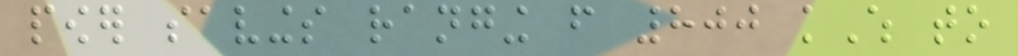power savings ranging from 800 kWh to
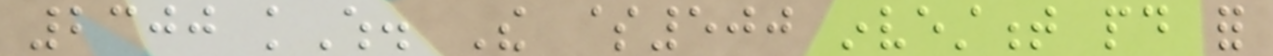2300 kWh. The $500 investment paid for
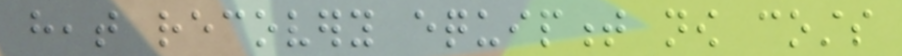heat recovery equipment now costs
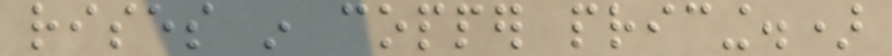rises in copper pricing.)
